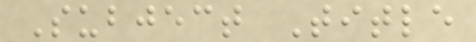Subject Title
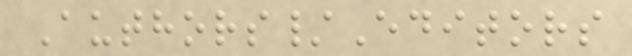Authors/Editors
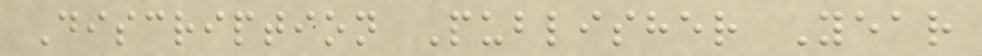Discription Publisher Year
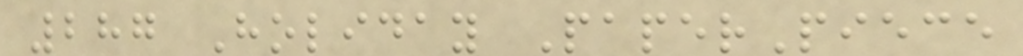287 Holiday PaperPiece
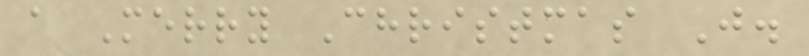a Merry Christmas J.
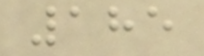185
